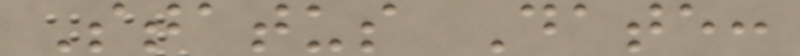Status Date:
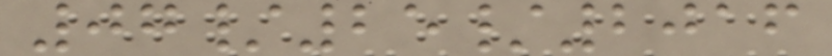07/25/2016
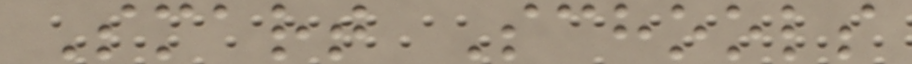Smart Schools
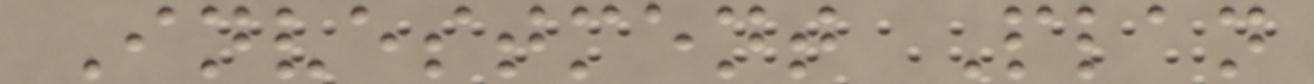Investment Plan
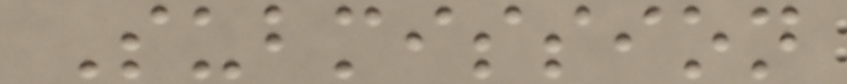Submission
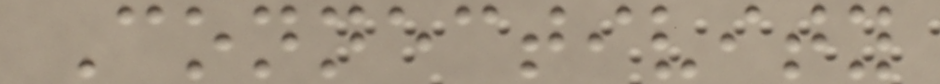Connectivity
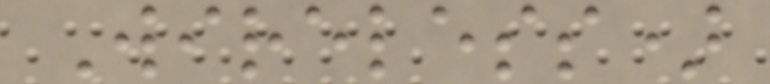Wireless)
